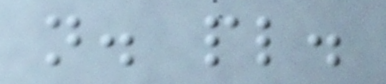n. pl.
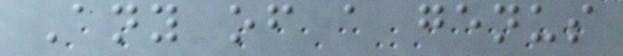Any of a genus
